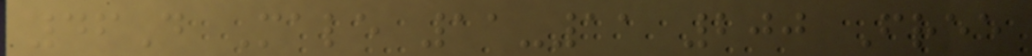46D Male 11-11 200 Free
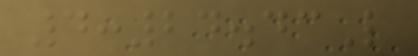4:24.43L
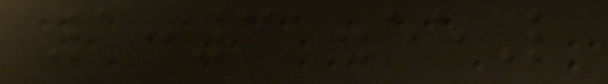1:31.55L
